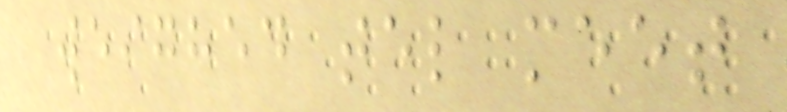weighed tel meet
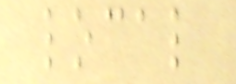local
